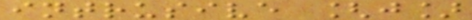intrusive [j]
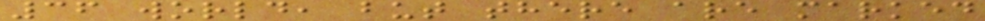36 world, but there are marked
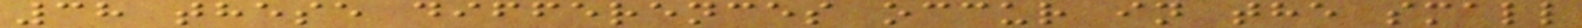38 these differences occur in the small
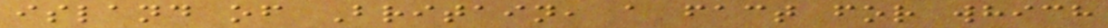island of Britain, a fact for which
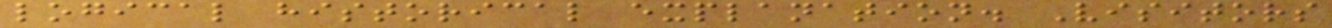logical historical explanation. Visitors
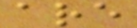are
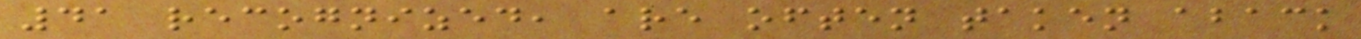41 recognized, are often taken aback
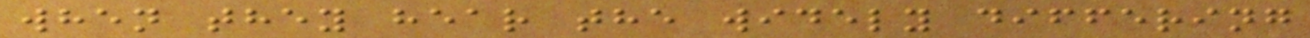when they hear the widely differing
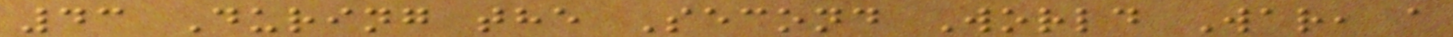43 During the Second World War, a
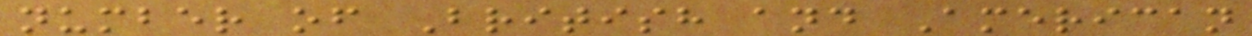number of British and American
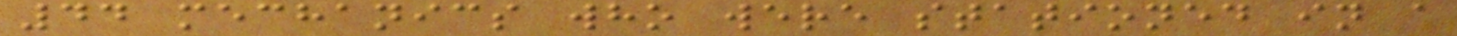44 mechanics who were stationed in a
